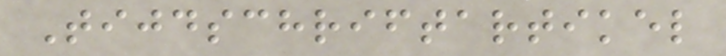Tijdschriftartikel
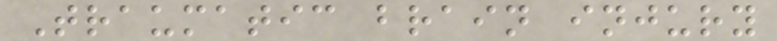Traumatic brain injury
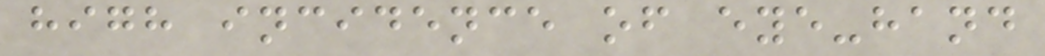high incidence of eye-hand
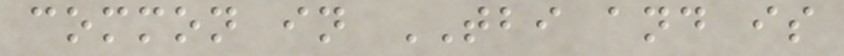common in TBI and is
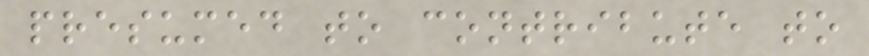presumed to contribute to
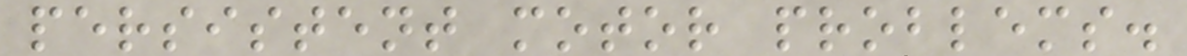persistent motor problems.
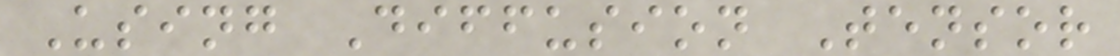Using Diffusion Tensor
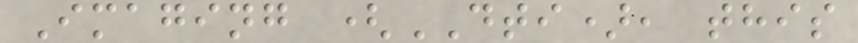Imaging (DTI), this
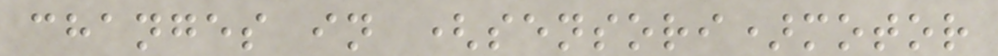changes in (sensori)motor
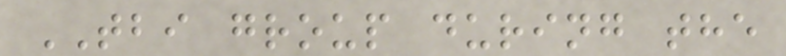TBI group during the
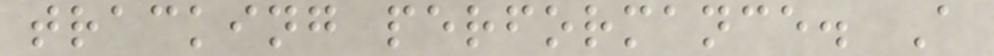tracking performance. A
